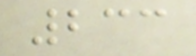233
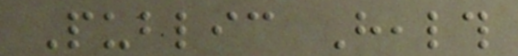Public Health
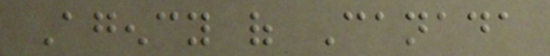Agency of Canada
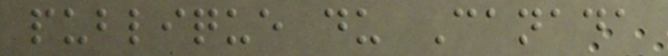publique du Canada
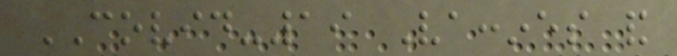COVID-19 Vaccines and
